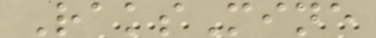RaksMine
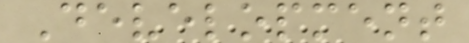Development
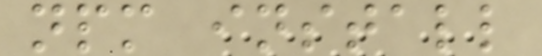npm install
